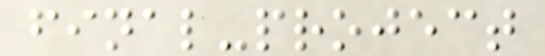final-project
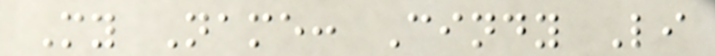My Name: Cindy Li
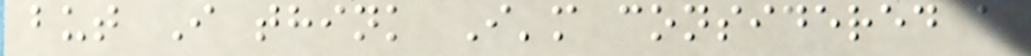but I think I'm considered a
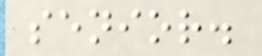senior.
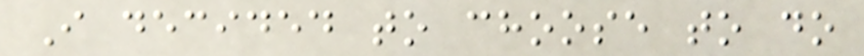I decided to choose to do
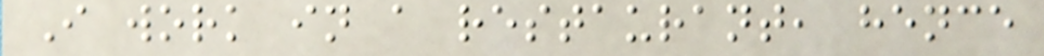I work in a restaurant, hence
